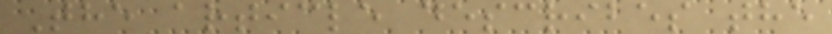The article describes the
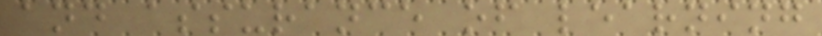and assurance of learning
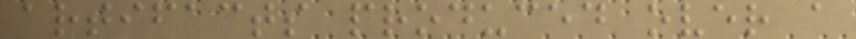artifacts produced over a
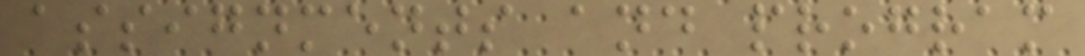assignments and program
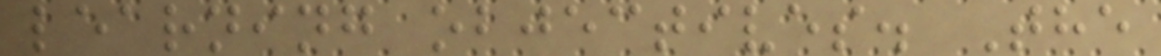learning objectives. The
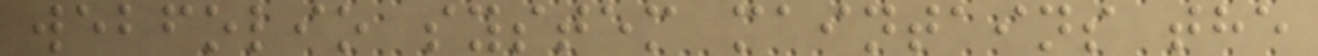webfolio system maintains the
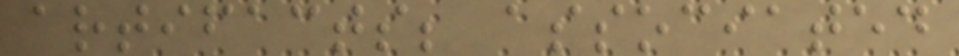artifacts; associated
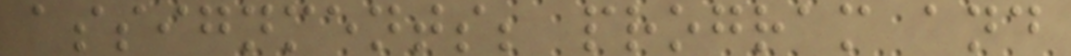assignments; program and
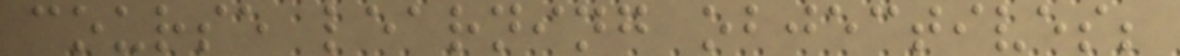course learning objectives;
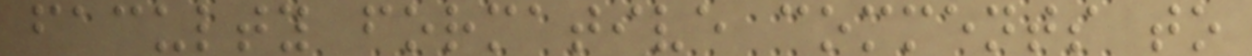faculty formative comments to
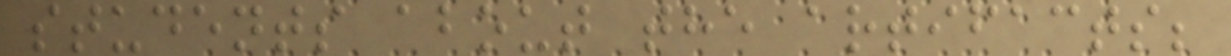students about the artifacts;
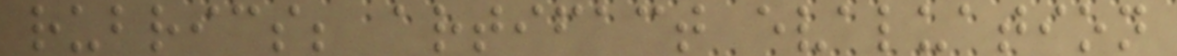rubrics; artifact evaluation
